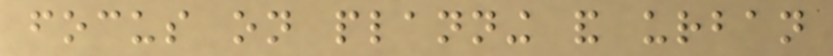focus on planning and urban
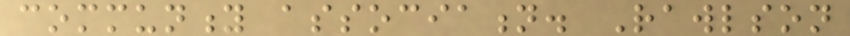community association. Rawlson
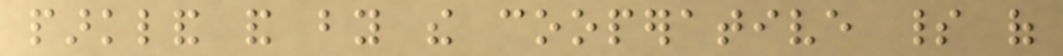parkland and by the cooperative spirit of
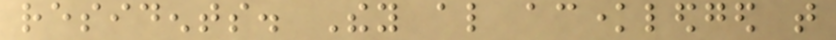residents. They also acknowledged that
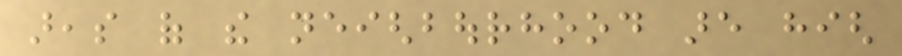areas of the neighbourhood are high
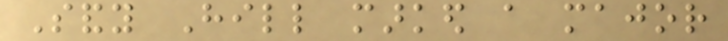Sandy Hill marked a major
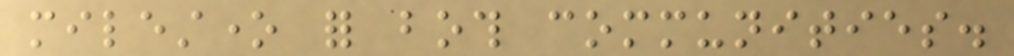milestone for both communities.
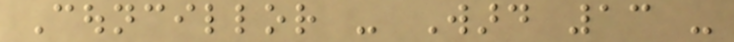Councillor - Ward 13 -
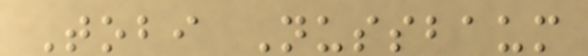Tobi Nussbaum
